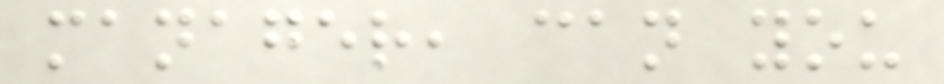manager, can you
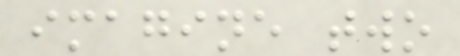imagine two
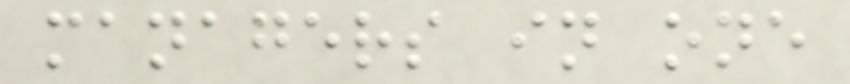managers in one
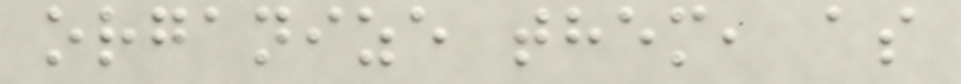organize them, as
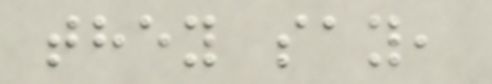they say,
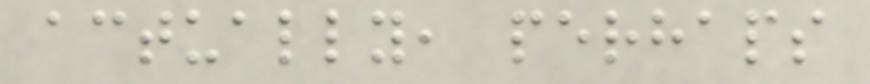actually, perhaps
